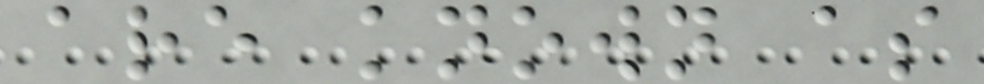are known as
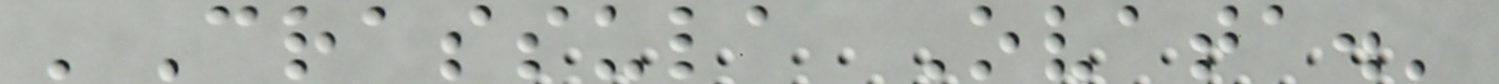'Crassula Ovata.'
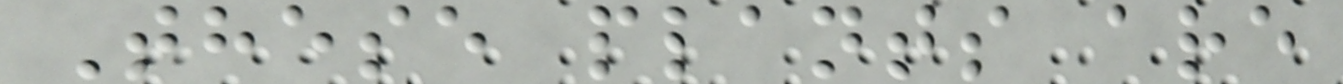These plants are
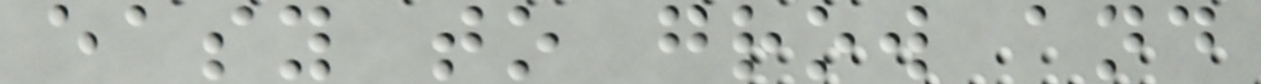easy to grow and
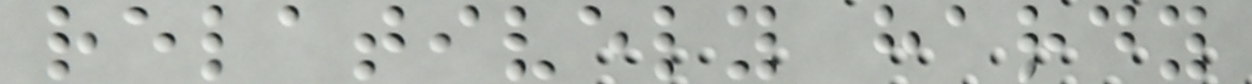relatively hardy
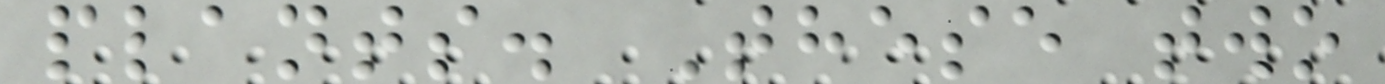plants. These two
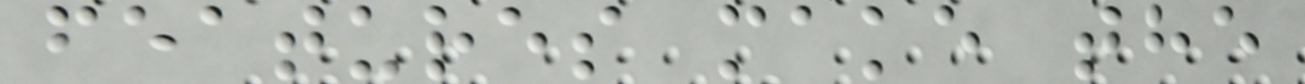features make the
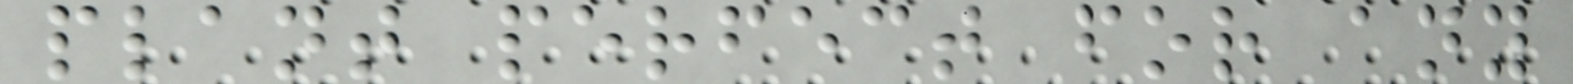plant perfect for any
